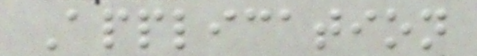Application
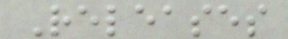Releases
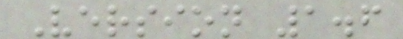Version 1.6
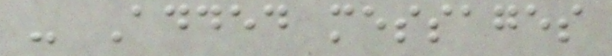- Added messages
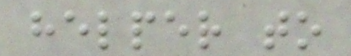helper to
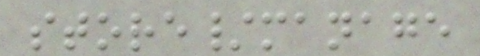store/manage
